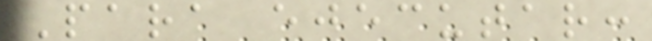Para ejecutar:
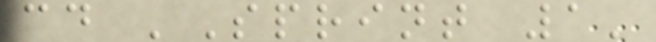cd 'Sprint 1'
